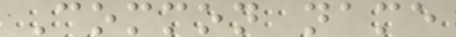Common name
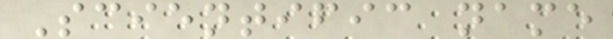Scientific name
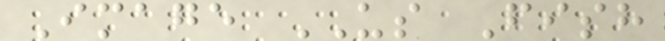Image US Fish
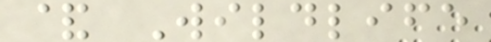& Wildlife
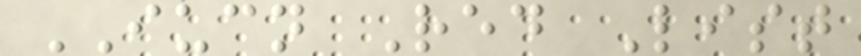IUCN Red List
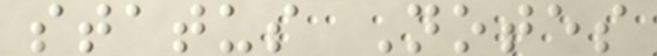status Notes
